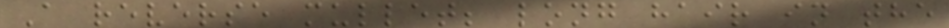A reverse mullet; long hair in the
